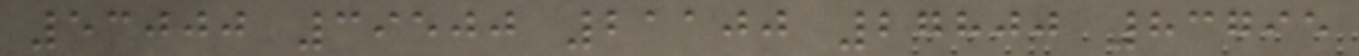53000 39500 21100 27800 83795
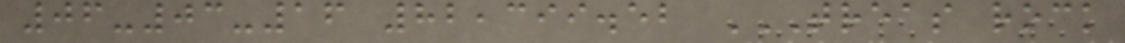06-03-16 82,399.52 TREAS ROCK
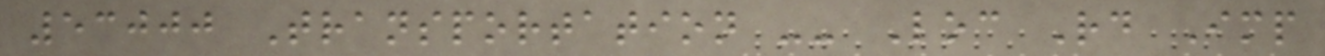53000 Transportation -- Loc Rd Imp
